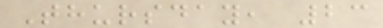Thursday, 23
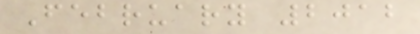February 2012
